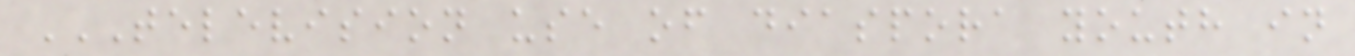TELEVISION USE OF DIASPORA YOUTH IN
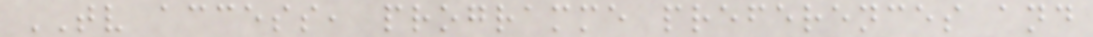TV access, programme preferences and
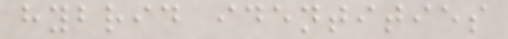hybrid identities
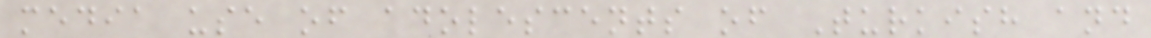media use of adolescents of Turkish and
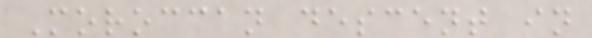Moroccan descent in
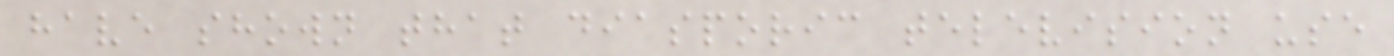have shown that diasporic television use
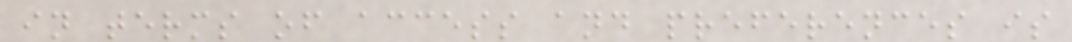in terms of access and preferences is
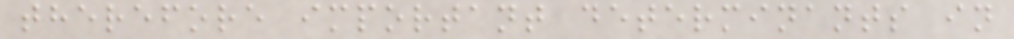therefore important determinants in
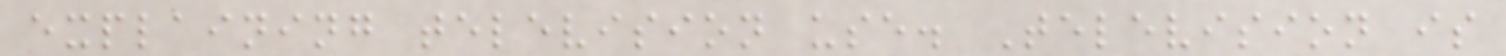explaining television use. Television is
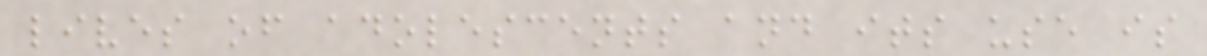lives of adolescents and its use is
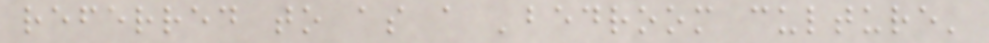referred to as a 'bedroom culture'
